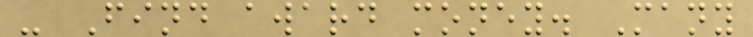- Find award money. Many
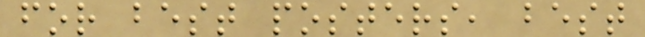for best posters, best
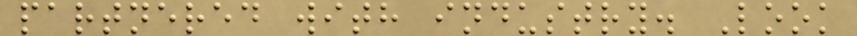partnered with industry. Look
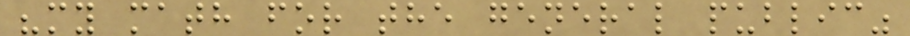"my math for the general public"
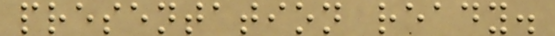presentation ready.
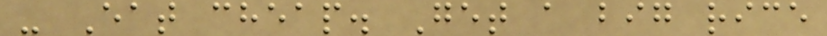- Eat cheap. Get a big rice
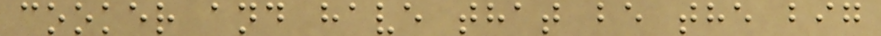cooker and have that be the big
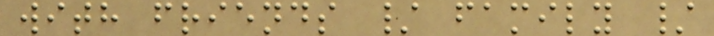with friends / family /
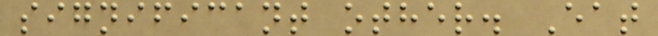significant other. Eat
